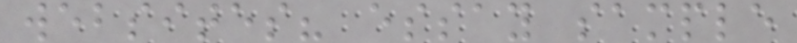websites? essay sample
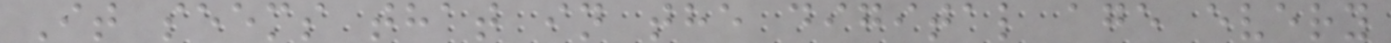It seems that in the digital age every
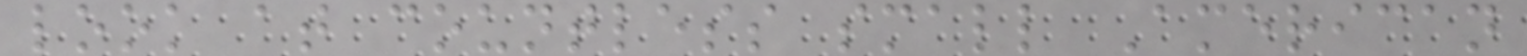look at countless small American
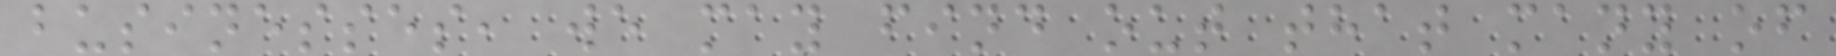businesses, we may find out that many of
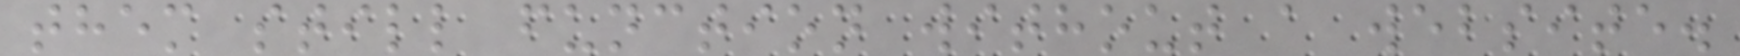them still function without a website.
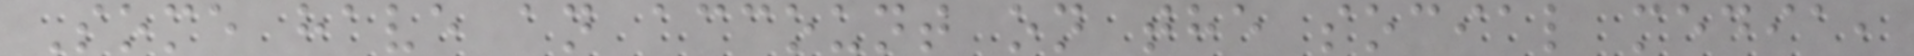Some have an account on the social media,
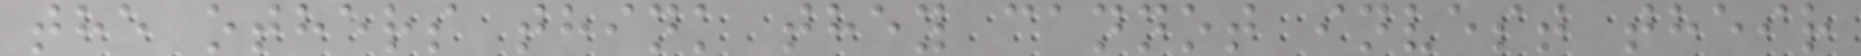the others think they cannot invest their
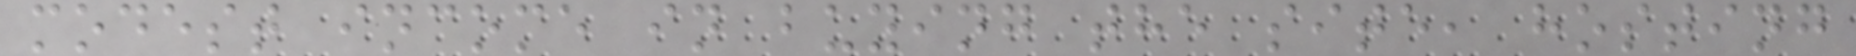modest income in buying the site, hosting
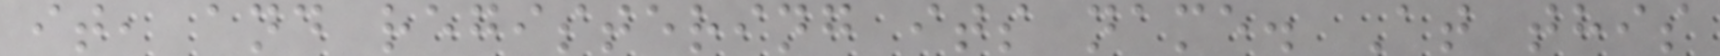it, and registering its name. At this
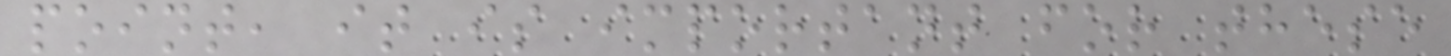point, it is important for these
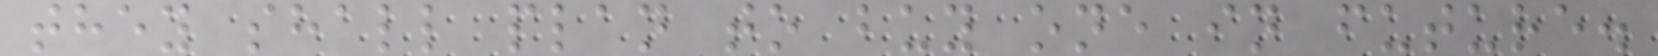they shall plan to buy one in future.
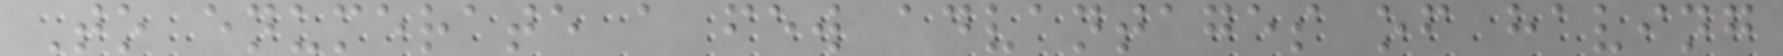To enumerate a few advantages of having
